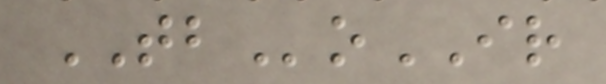TBoIR
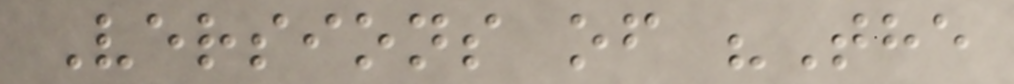Versions of "The
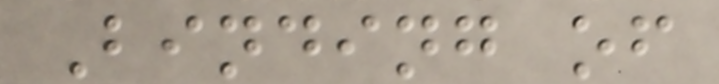Binding of
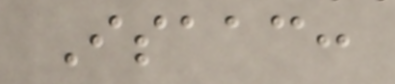Isaac:
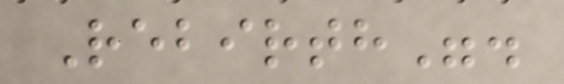Rebirth".
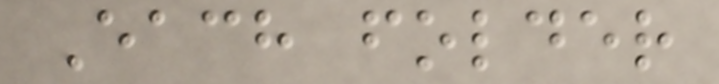Each folder
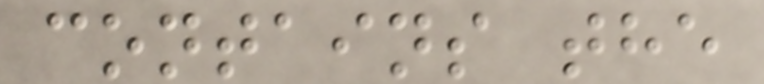contains the
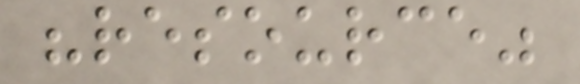"resource"
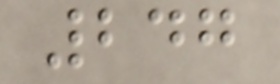247
